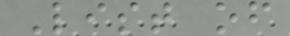List of
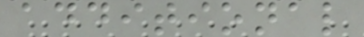additional
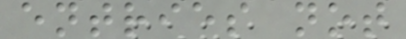entries not
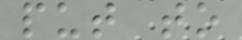put to
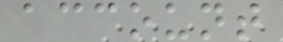account
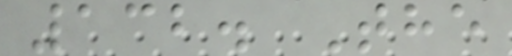132. The
